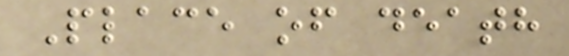Place of death
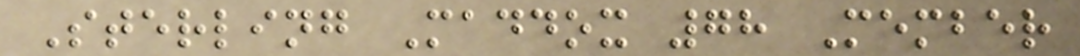Sterling Maddox 78 Member
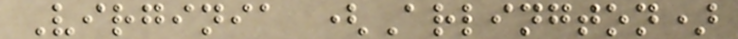Virginia (Arlington)
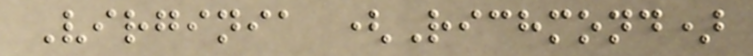Virginia (Richmond)
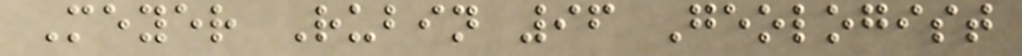Meyer Rubin 96 Geologist
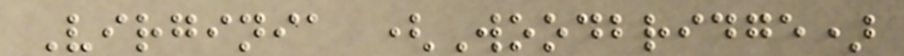Virginia (Woodbridge)
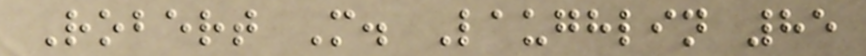Robert M. Laughlin 85
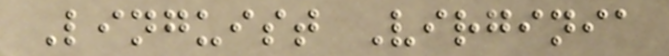Linguist Virginia
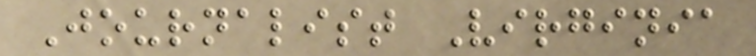Journalist Virginia
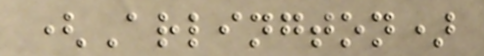(Arlington)
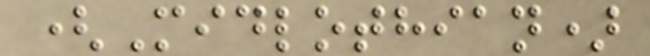(Midlothian)
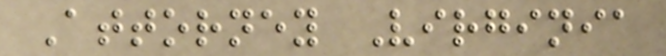Attorney Virginia
